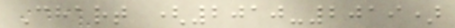Chart (2010-2019)
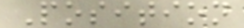Position
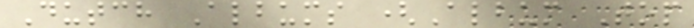Dutch Albums (Album Top
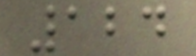124
